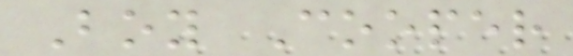Boy Cooper
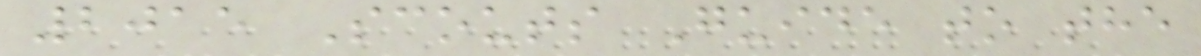2015 Scouts Guide to the
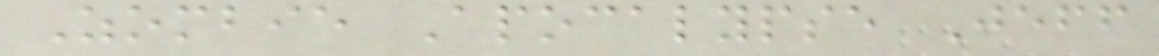Zombie Apocalypse Jeff
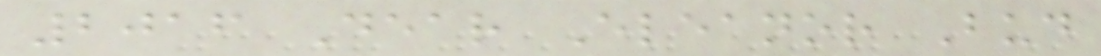2016 Dear Eleanor Bud
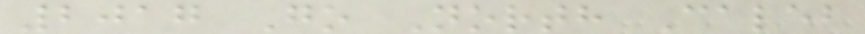2017 Go North Caleb
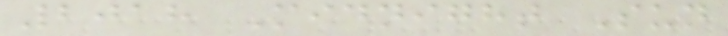2018 Midnight Sun
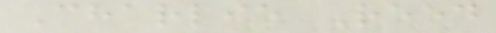Charlie Reed
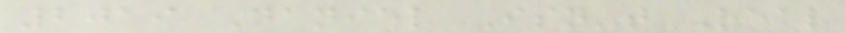2019 Daniel Isn't Real
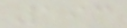193
